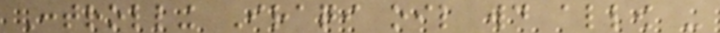Controlling Iraqi oil would allow -
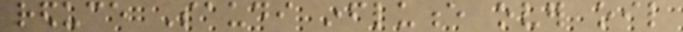reduce Saudi influence over oil
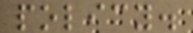policy.
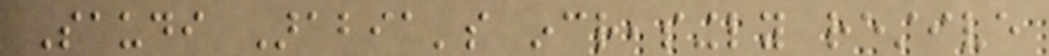Saudi Arabia's increasingly restive
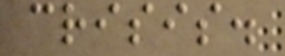crisis.
